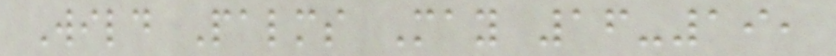Wild Palms May 16-19,
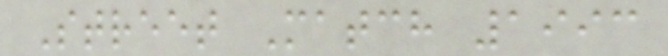Street Match 1993
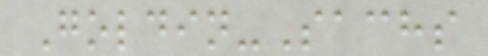Goldin-Sachs
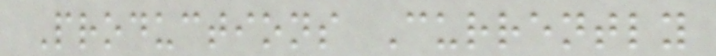Productions Currently
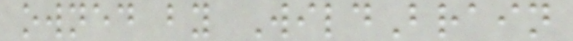owned by WildBrain
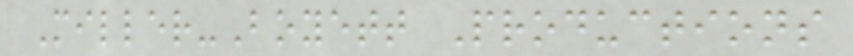Miller-Boyett Productions
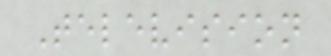Television
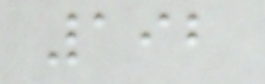192
